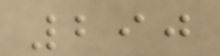290
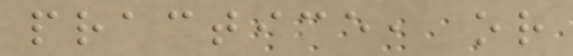practice, or
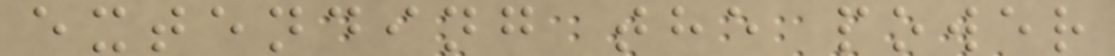extending the power
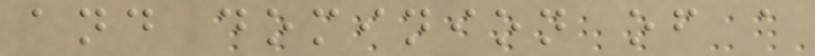and dominion of a
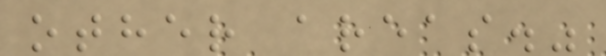other areas."
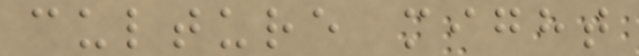culture might
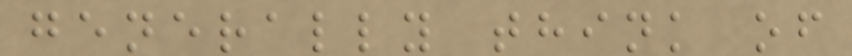generally think of
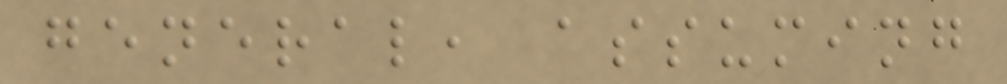general, assuming
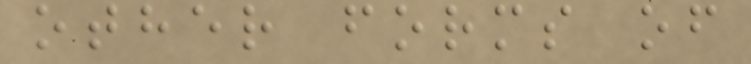other forms of
